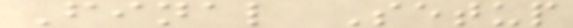Final Setup
